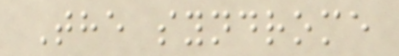The syndrome
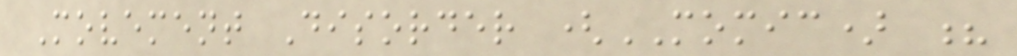Movement Disorder (MOMIC) ?
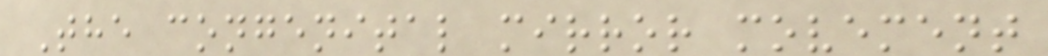The congenital mirror movement
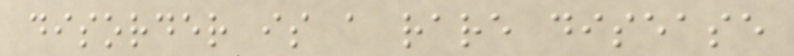disorder is a rare disease
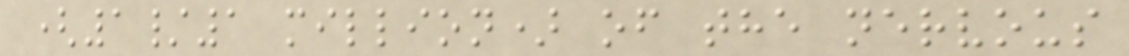(1/1 million) of the nervous
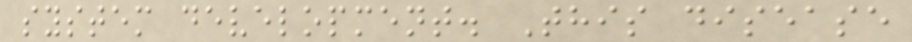system development. This disease
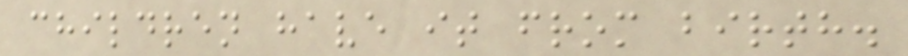children have it from birth.
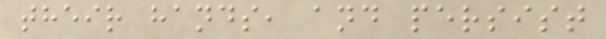their hands, and persist
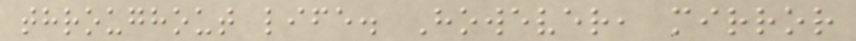throughout life. However, mirror
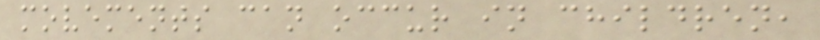movements can occur in children,
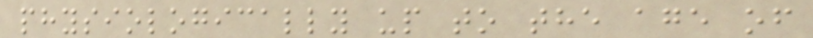physiologically up to the age of
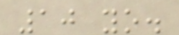10 yo.
